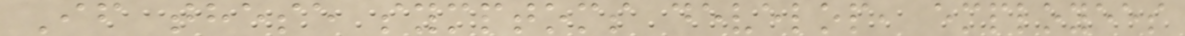If these symptoms develop, employees
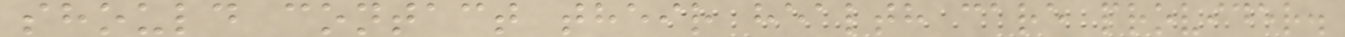should contact their health care provider.
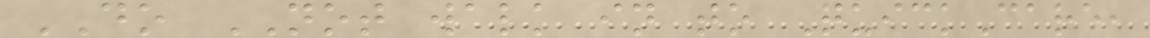DO NOT walk in to QuickCare,
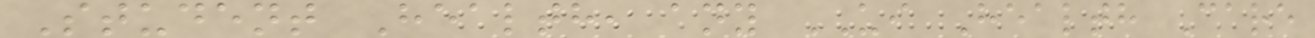Student Health, any UI Health Care
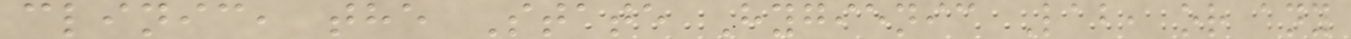clinic, the State Hygienic Lab, or any
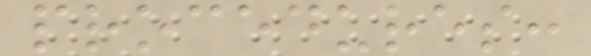procedures:
